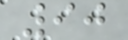90
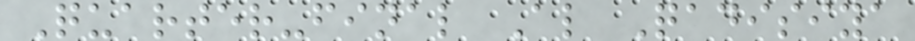Quarter-final Al Qadisiya
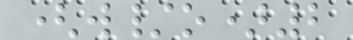(w/o)2
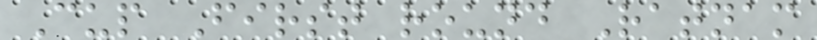Cup First round Ratnam
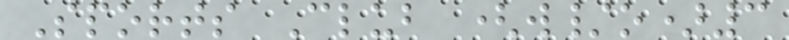Sports Club (w/o)3
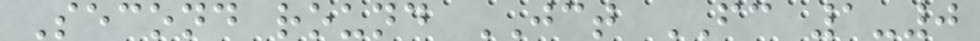Second round JCT FC 1-0
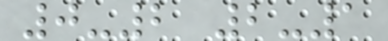0-2 2-1
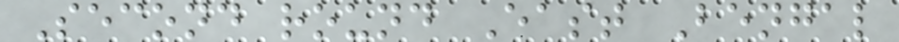Second round East Bengal
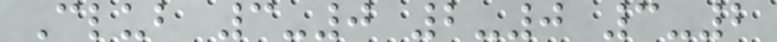Club 3-0 2-0 3-2
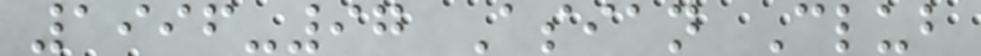1996-97 Asian Club
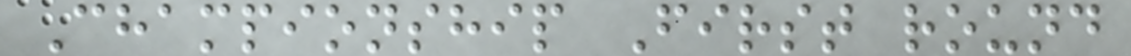Championship First round
